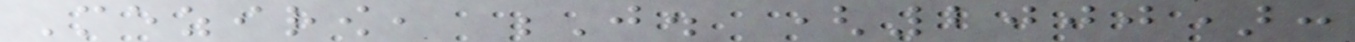Mezirow, J. (2000):
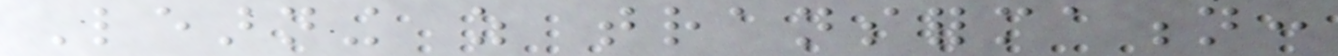Learning as transformation:
